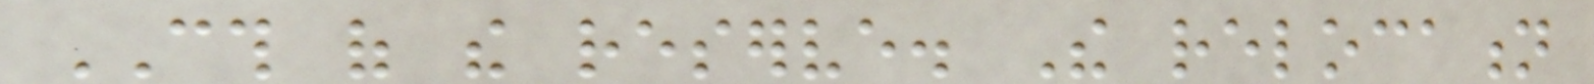CTH of the reserve. The relocation
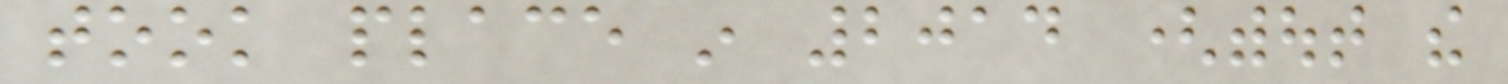took place in 2014 (without the
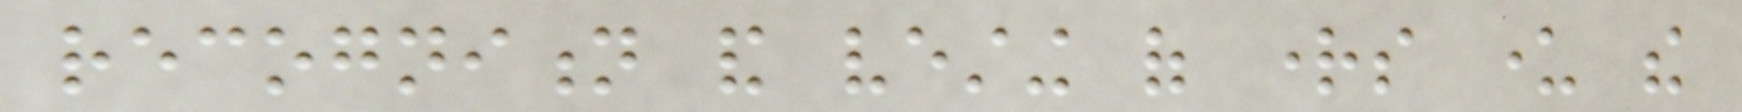recognition and vesting of rights under the
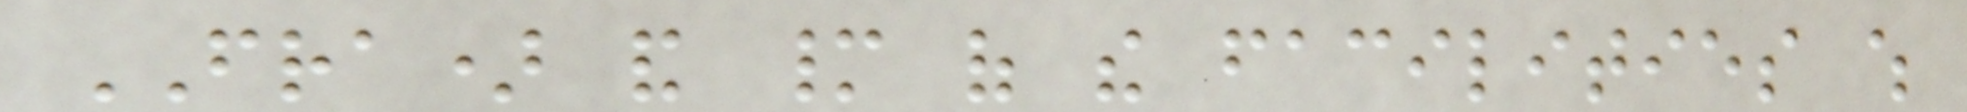FRA) and many of the facilities which
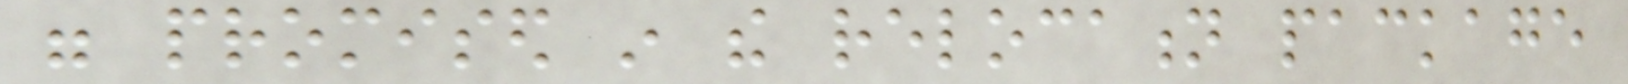were promised in the relocation package
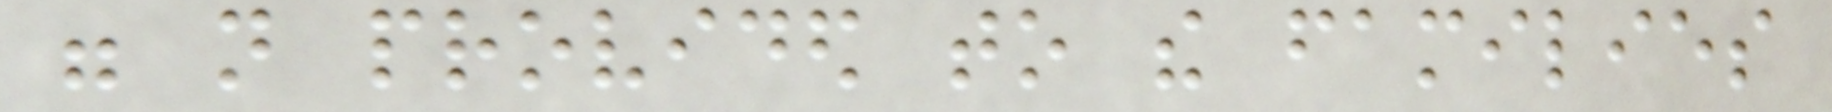were not provided to the families
